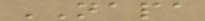NAPA
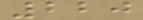220
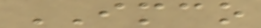IMCO
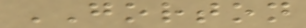GORTON
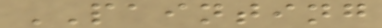PAINTING
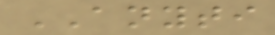ANYTI
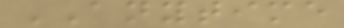ANYTIME
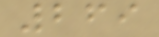269
